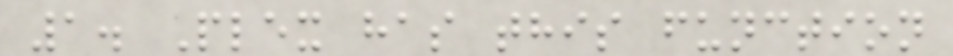1. Plex has this function
